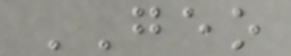GEO
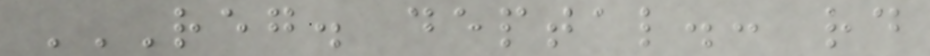REG. DEPTAL.: RD
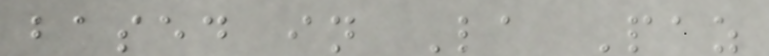based in La Paz
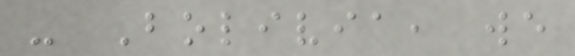- Bolivia, we
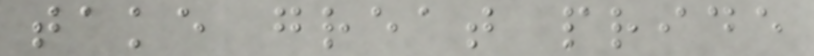take great pride
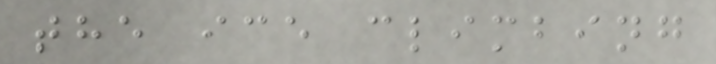the ice climbing
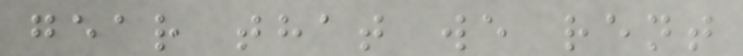gear that we rent
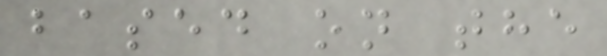based on the
